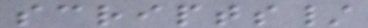scripts/
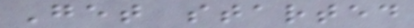Get started
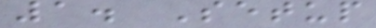1. Setup
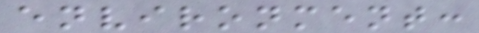environment:
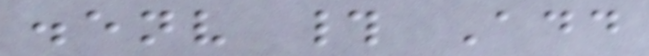.env # Add
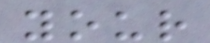your
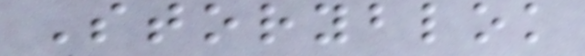Storyblok
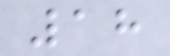18
